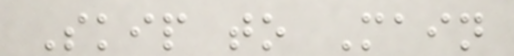Skip to Main
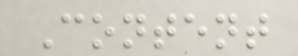Content
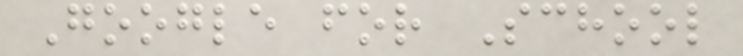Google for School
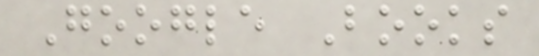Google Books
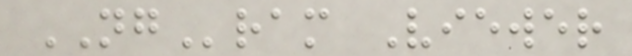NGram Viewer
